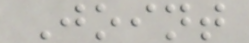Joint
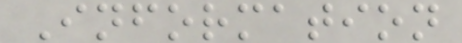Information
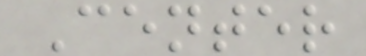Center
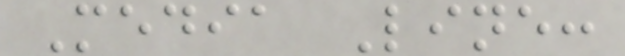Media Line:
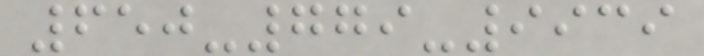650-779-9939
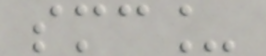smc_
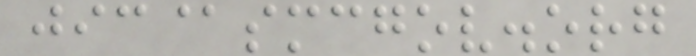jic@smcgov.org
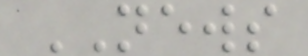NEWS
